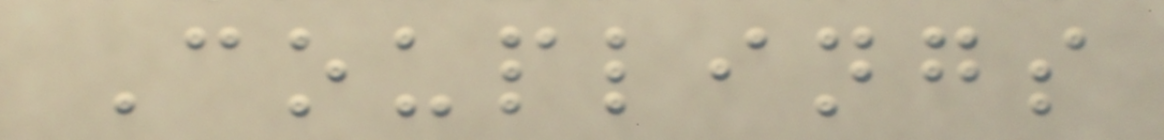Couplings
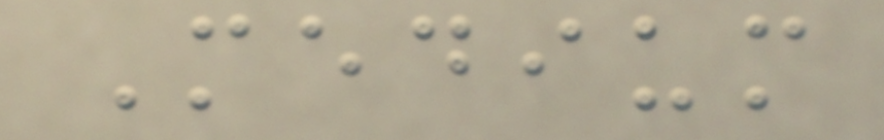Medium
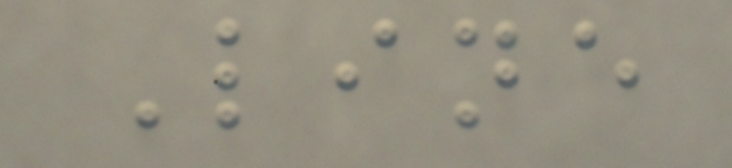Line
